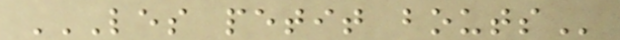LES PETIT BOUTS
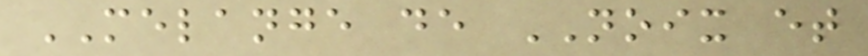MELANGE de NOIX et
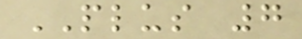PLUS 7
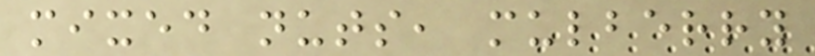mixed nuts, mulberry
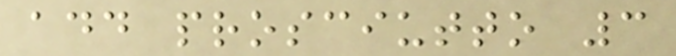add prosciutto 3
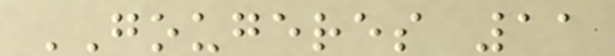GOUGERES 11
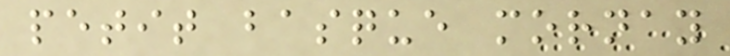petit basque mornay
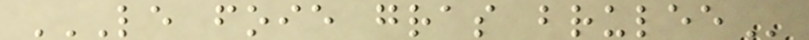LE FOIE GRAS BRULEE
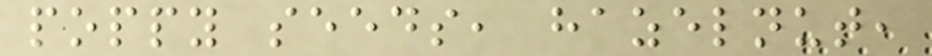poppy seeds, hazelnut,
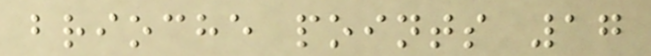brioche points 17
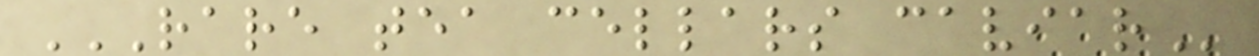RARE TEA CELLARS CAVIAR
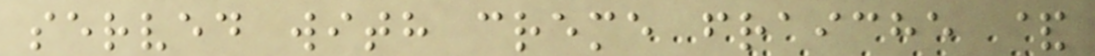served with creme fraiche &
